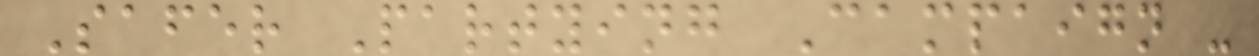Safer Partying Campaign -
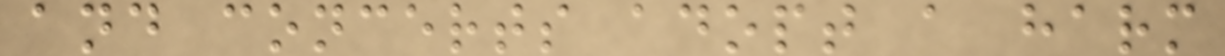and concerts adopt a harm
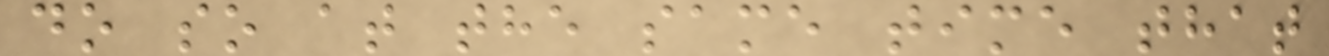do so at the same time that
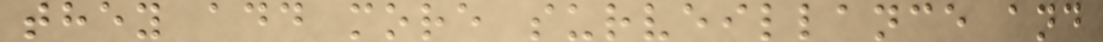they add more surveillance and
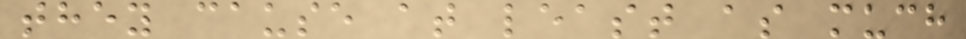they cause at least as much
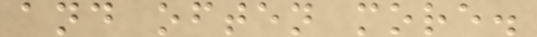and often more.
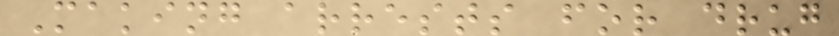Making arrests for drug
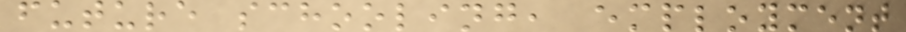future schooling, employment
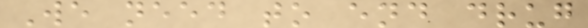We need to end drug
